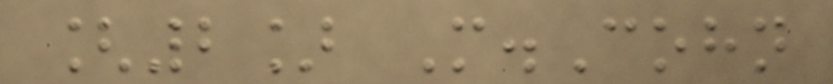[2] M.Cohn
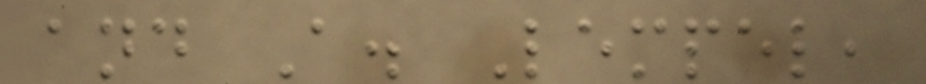and A. Lempel,
